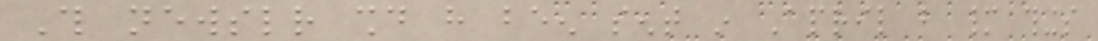This newsletter should have been sent in April but many things
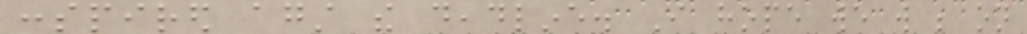conspired against the deadline. I hope we will be on
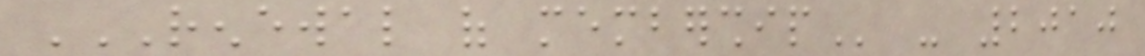RENEWAL OF MEMBERSHIP - 2010
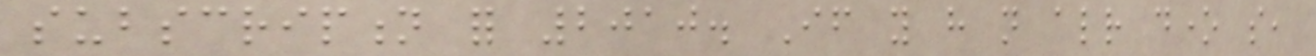subscription for 2010. If you have not already done so,
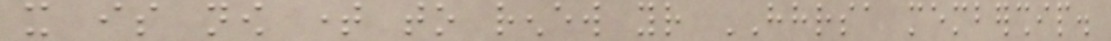it is now time to renew your HHRSA membership.
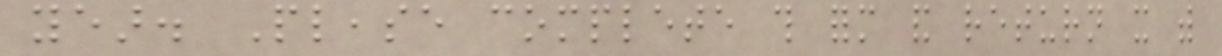year. Please complete this form and return it with
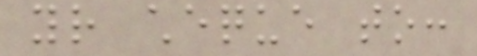your cheque to:
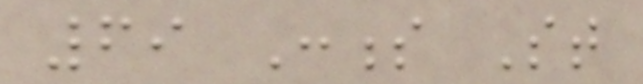69 Conness St
